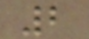2
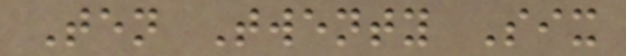Ten Twenty Six
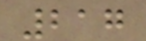217
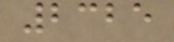2325
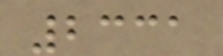2331
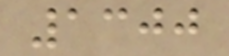1300
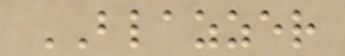BLAZZER
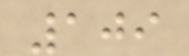109
